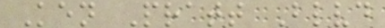Ken Pratt Blvd
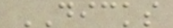DICKS
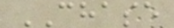CHASE
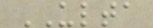ULTA
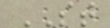ST
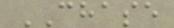CHASE
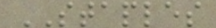STAPLES
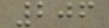206
